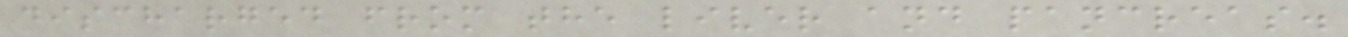discharged from the liver and pancreas.
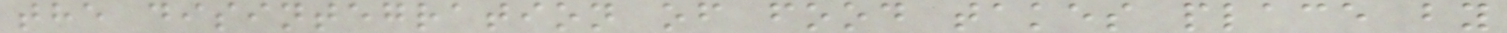the disintegration of food takes place by
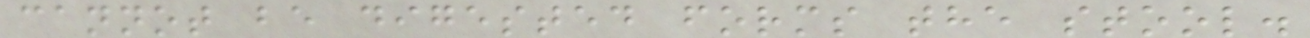cannot be digested forms the stool.
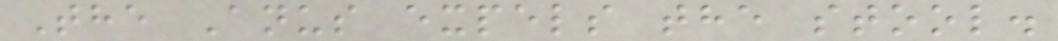The Anus expels the stool.
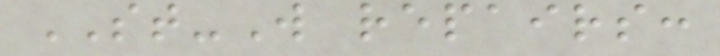ST-W repairs:
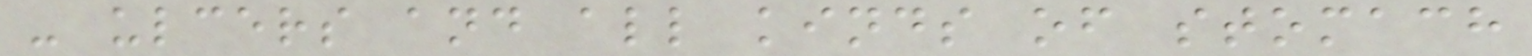- ulcers and all kinds of stomach
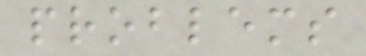problems
